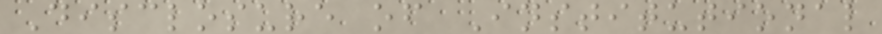Disclosure of Institutional
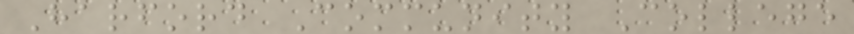Harford Community College
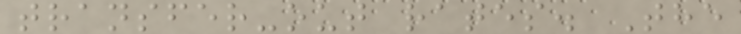transfer-out rates. The
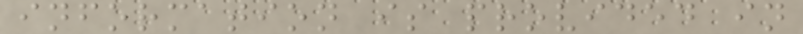information is provided in
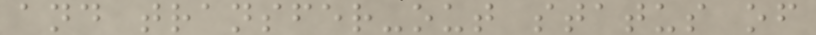and transfer-out status of
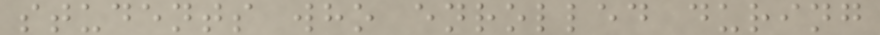students who enrolled during
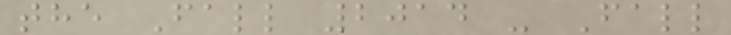the Fall 2014 - Fall
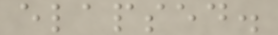elapsed.
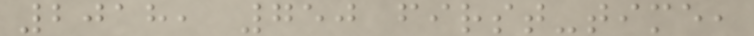2018, 750 first-time,
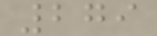279
